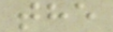the
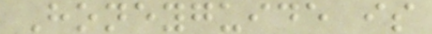Honeyguide is
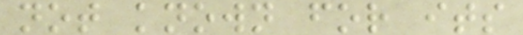not known for its
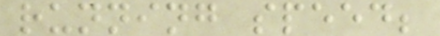running speed;
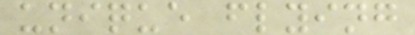unique flying
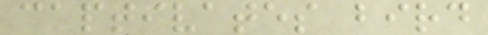captivates bird
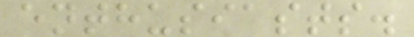enthusiasts.
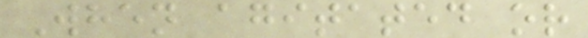When agitated or
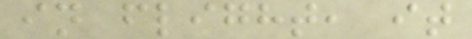in flight, it
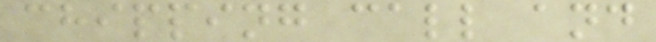chipping call and
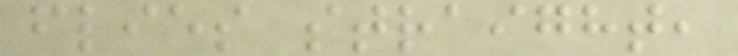flies straight,
